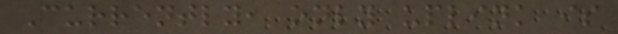Currently, only uplink is
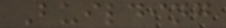Building
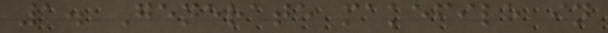1. Generate makefile in
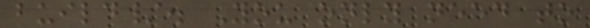build/. You only need to
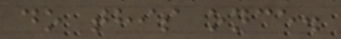do this once.
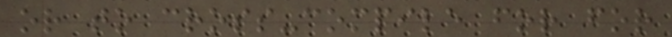or to cross-compile for for
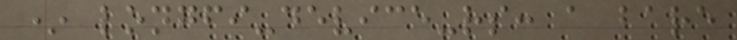* longfi-device-rs: a bare
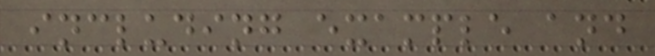including example and
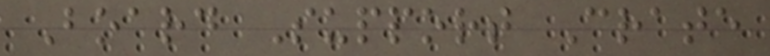Board Support Crate
